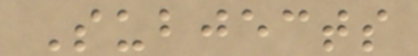Subjects
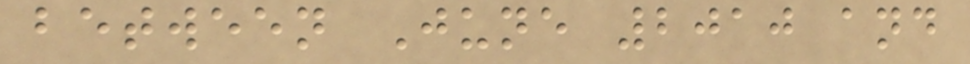between June 2010 and
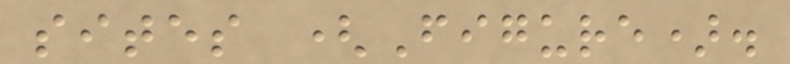sites (Figure).
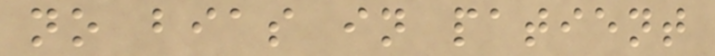no bias in patient
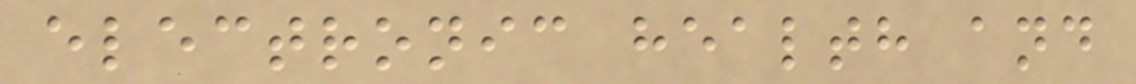electronic health and
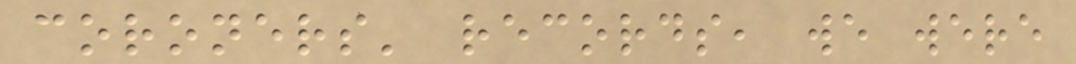coroners' records, we were
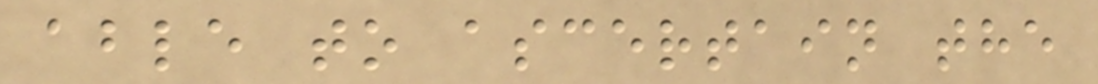able to ascertain the
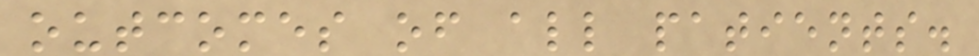outcomes of all patients.
